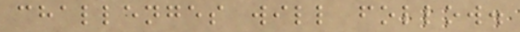challenges will follow.
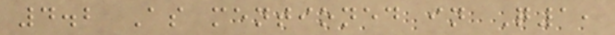4.2 As mentioned in Q1,
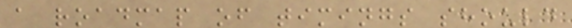a roadmap of timings should
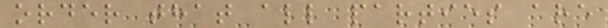order that all parties are
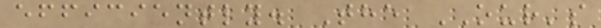efficiently. The OUR's
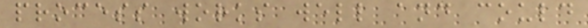process works well and could
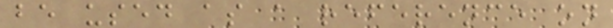be used as a reference on
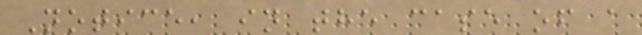Notice, in the case of a
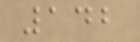142
